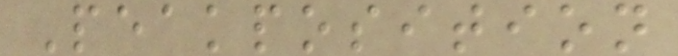Peakposition
